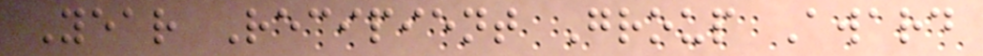Year Recipient Group Award
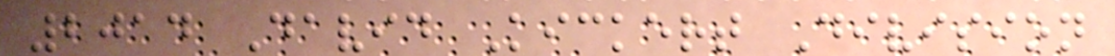2014 David Kickert Division
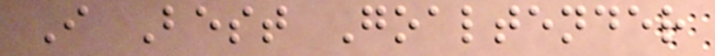I Best Goaltender
